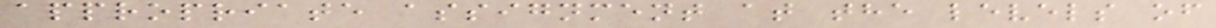appropriate assignment at the levels of
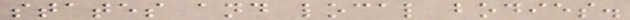states and local bodies.
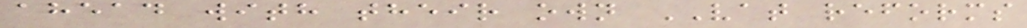ahead with their own VAT reforms
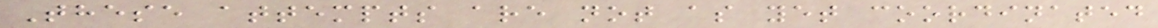These attempts are not as yet coordinated
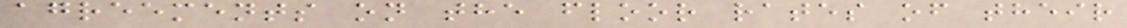agreements on the floor rates of their
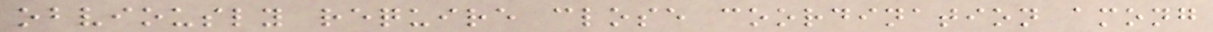obviously require close coordination among
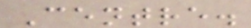Centre.
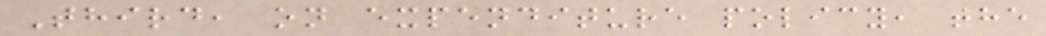Third, on expenditure policy, the
